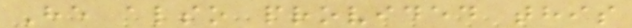He also provided this
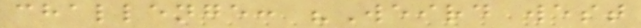challenge: "Weird west
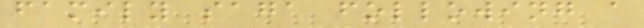family saga following a
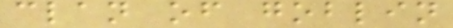clan of goblin
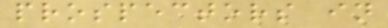prospectors in
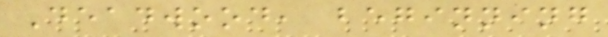Deadwood, beginning
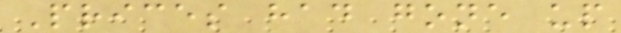Prices had gone up
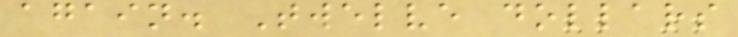again. Twelve dollars
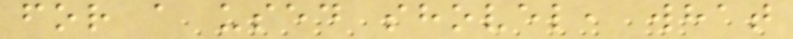for a used shovel, what
